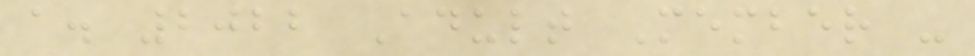a. 2022 Adult Member -
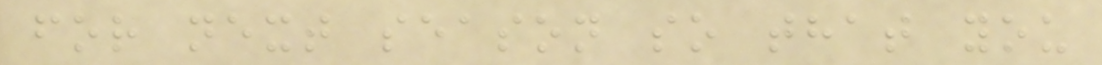for next season so that you
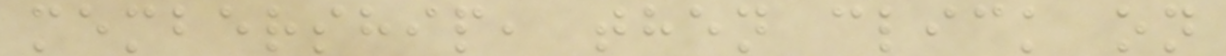membership, then click on
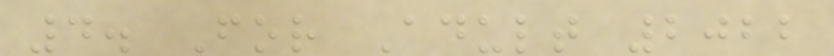4. For Adult 2022
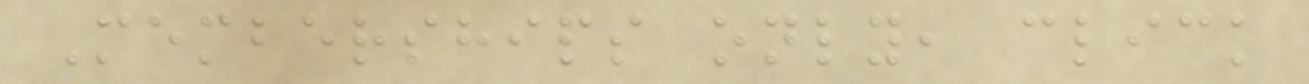Memberships only, click
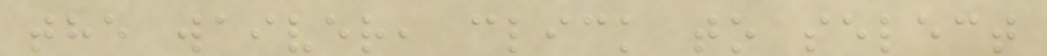the waiver, click to select
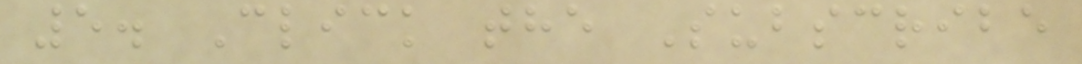5. Click the Subscribe
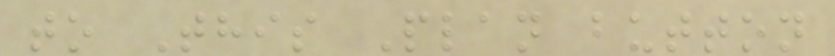to This Plan button
